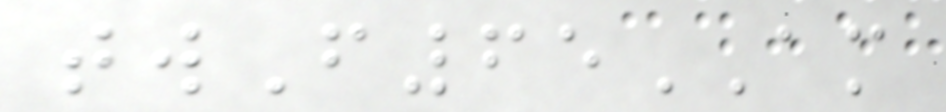twF65AM
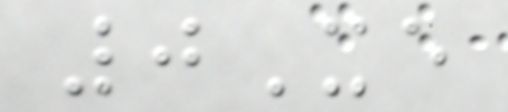0Xe
